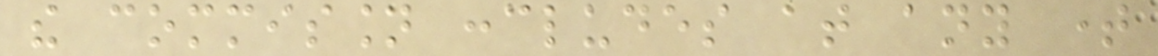the commission concludes at any time
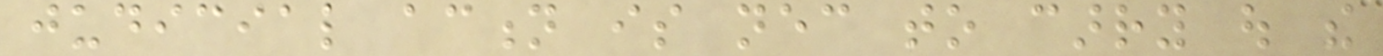judicial action is necessary to carry out the
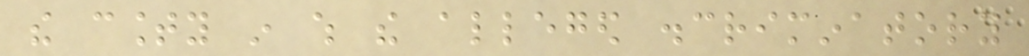the county in which the alleged discriminatory
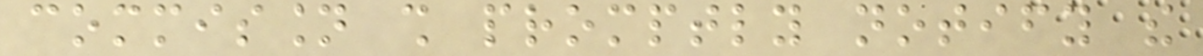commission shall promptly notify the
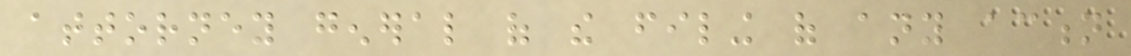attorney general of the filing of any action
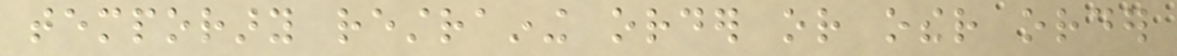temporary restraining order or other order
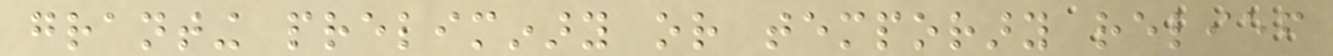granting preliminary or temporary relief
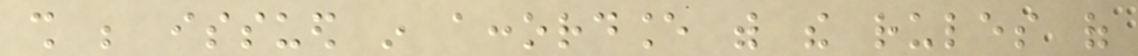shall be issued in accordance with the rules of
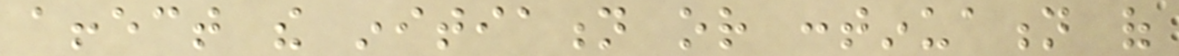affect the initiation or continuation of
